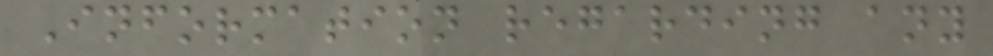Information regarding any
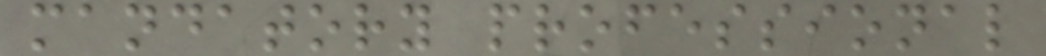mandatory professional
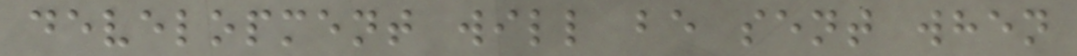development will be sent when
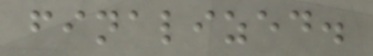finalized.
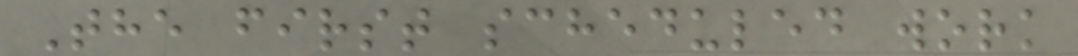The first scheduled work
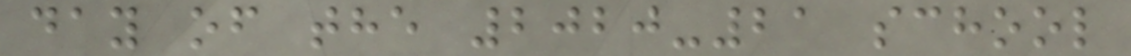day of the 2020-21 school
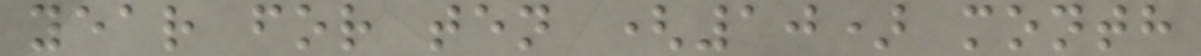year for ten (10) month
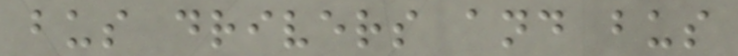bus drivers and bus
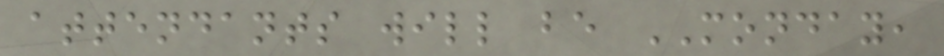attendants will be MONDAY,
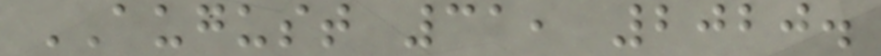AUGUST 31, 2020.
